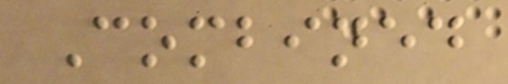Combined
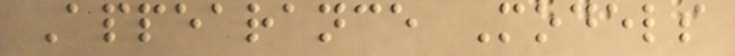Appearance Models
